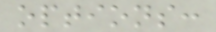options:
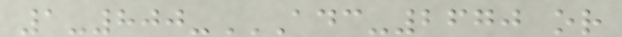1-800-ADC-2670 OR
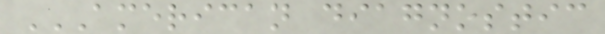AMERICAN DIAGNOSTIC
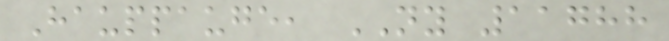Hauppauge, NY 11788
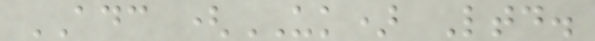ADC (UK) Ltd.
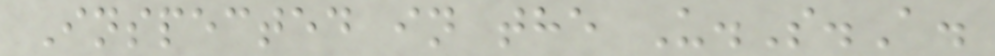Inspected in the U.S.A.
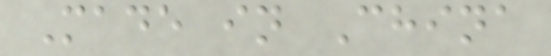Made in China
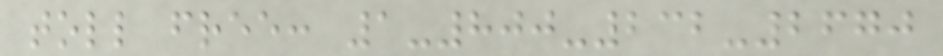toll free: 1-800-232-2670
